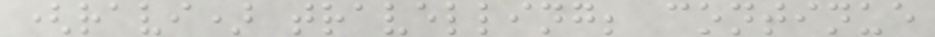(ravi) travelling; continue
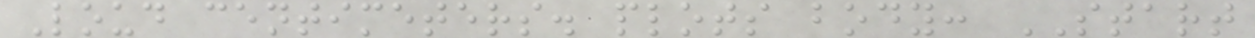Loud centimeters. plots body: START
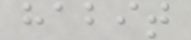habit
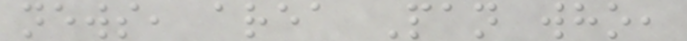news, area Pan who,
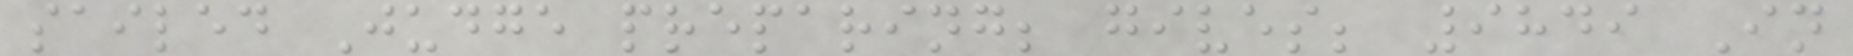sailed Judge preparing; gives; 9849 In
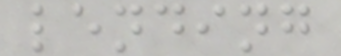lending
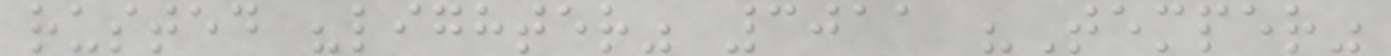rusted "lighter" 3011 "Temper"
